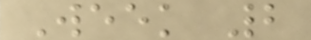Week 2
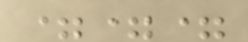===
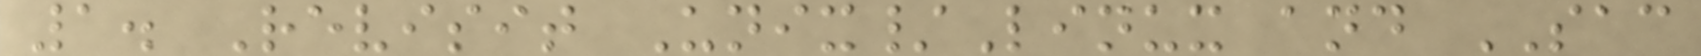1. Revisit Unix/Linux and SAC
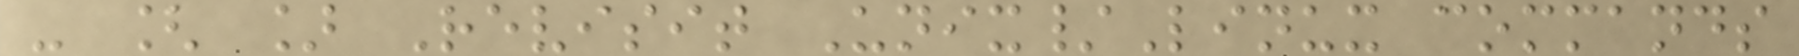- [ ] Revisit Unix/Linux commands
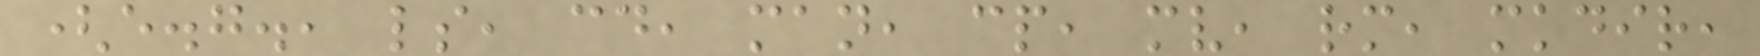(e.g., ls, cd, man, cp, mv, rm, mkdir,
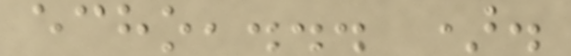echo,... ).
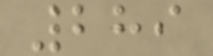289
